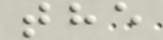the
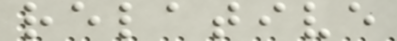relative
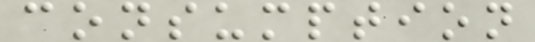consumption
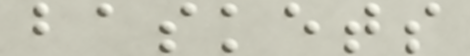baskets
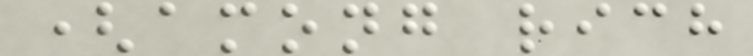(among rich
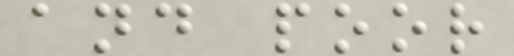and poor
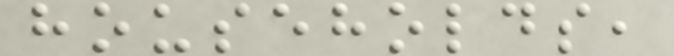households,
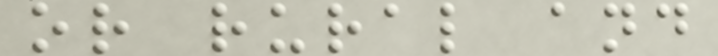or rural and
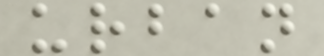urban
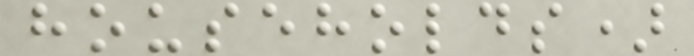households)
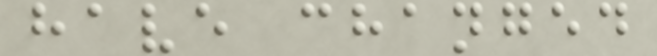have changed
